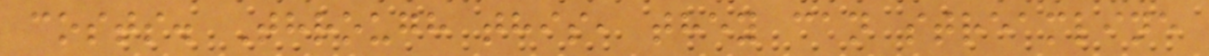costs. Through this, they can streamline
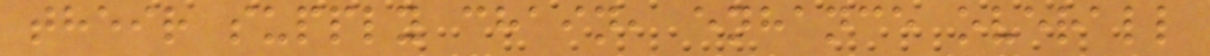their supply chain, enhance overall
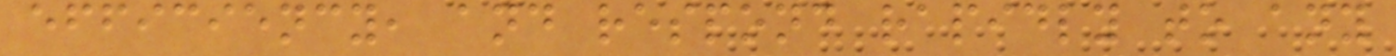efficiency, and respond rapidly to any
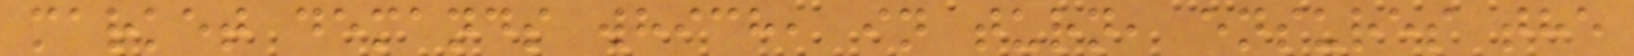market demands which, in turn, ensures the
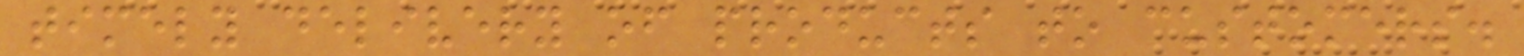timely delivery of products to customers.
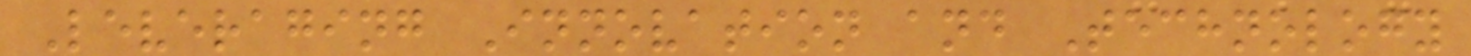Leveraging Innovation and Technology
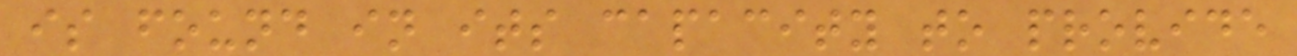is found in its capacity to provide
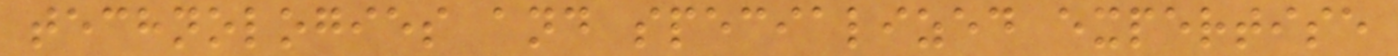technologies and specialized expertise
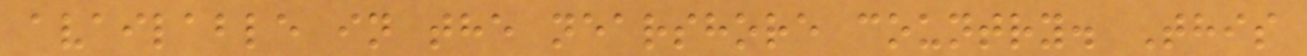available in the nearshore country. This
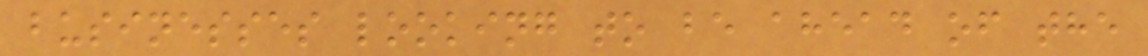businesses looking to be ahead of the
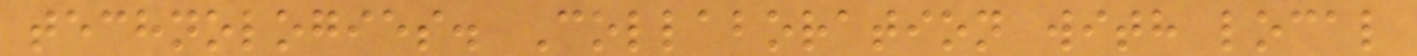technologies. Collaboration with local
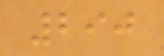290
